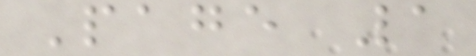Page 1
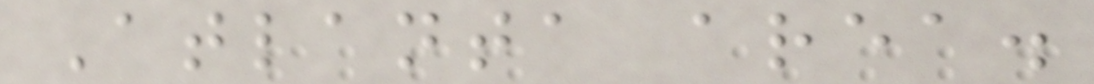Atlanta area.
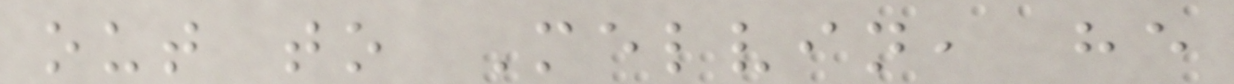out to Melvin, he
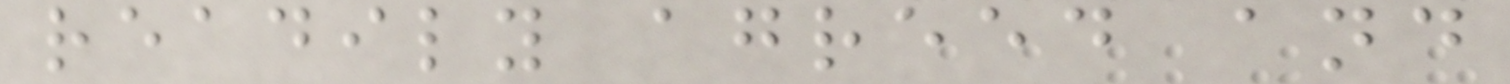readily agreed and
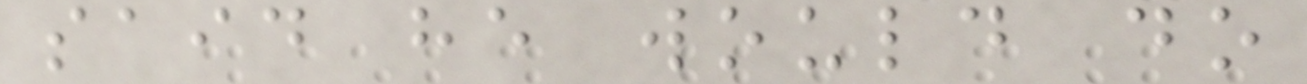said he would do
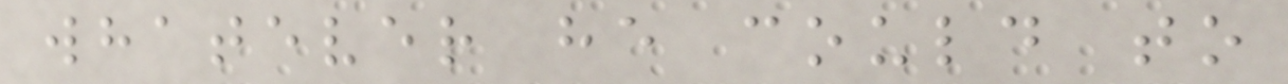whatever he could to
